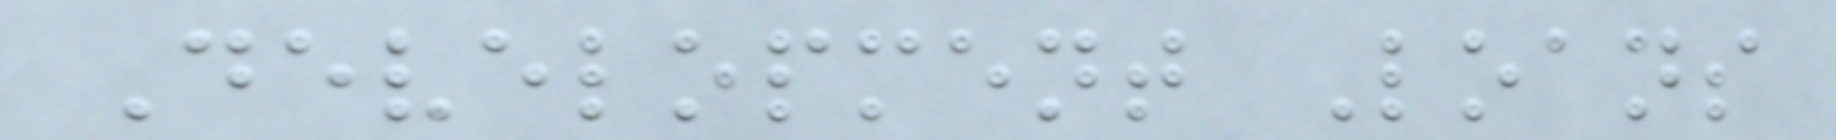Development Loans
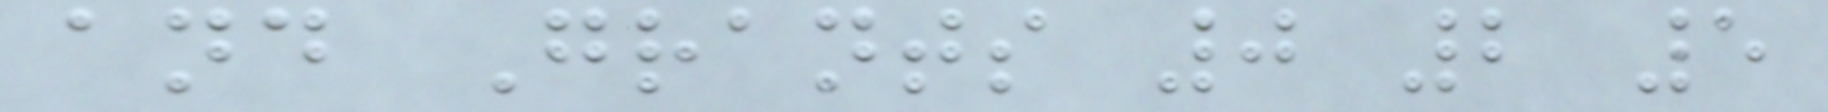and Grants 0 2 5
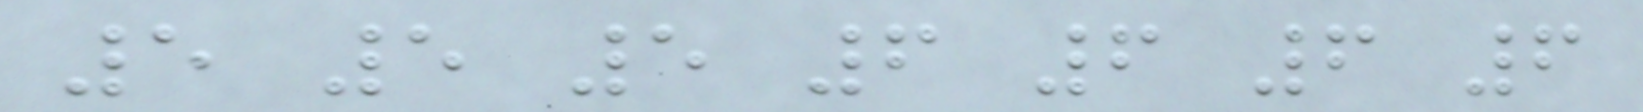5 5 5 6 6 6 6
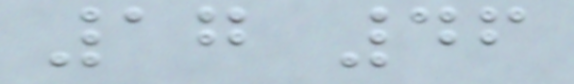17 46
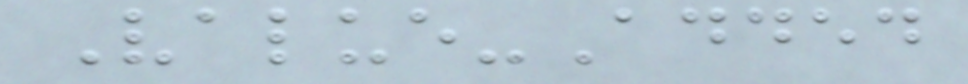Value-Added
